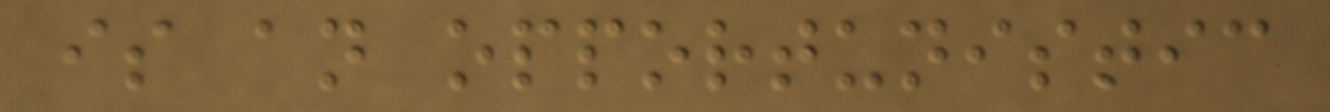is an opportunistic
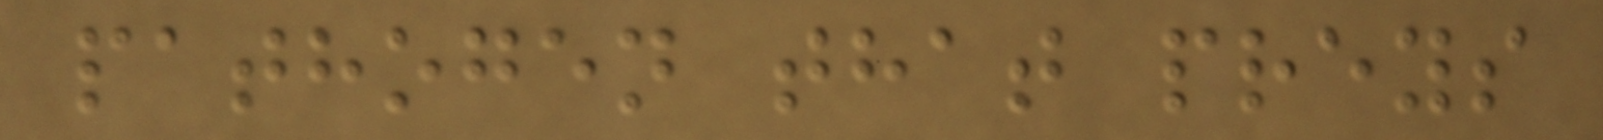pathogen that preys
